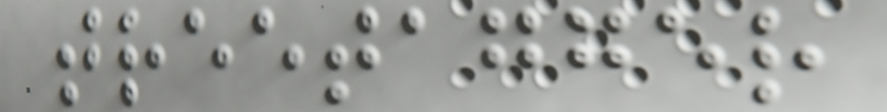treetagger
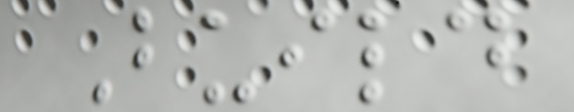Build
